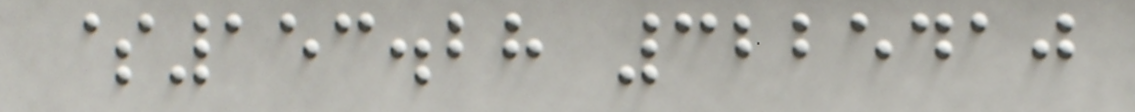$153.28 3225410
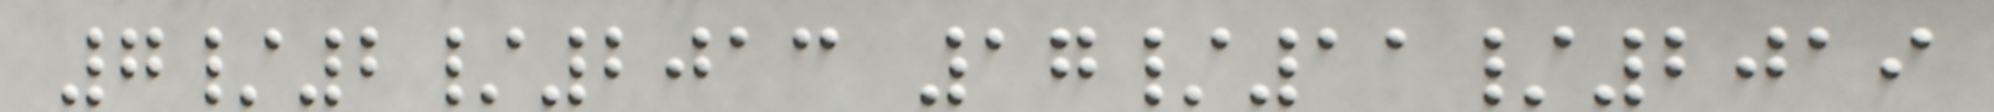7/2/2013 17/11/2019
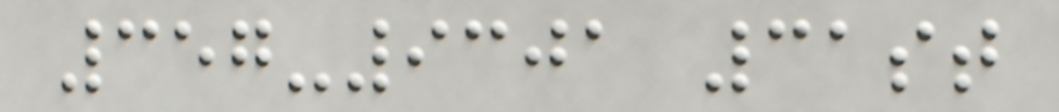357-9301 31st
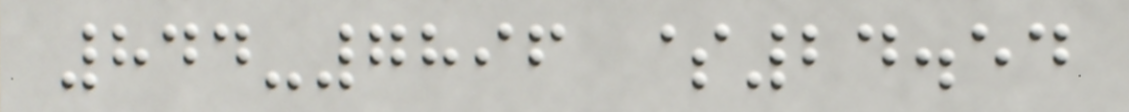844-7896 $24.54
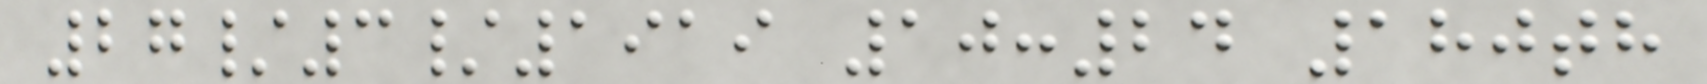27/3/1919 10:24 180th
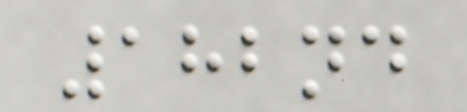182nd
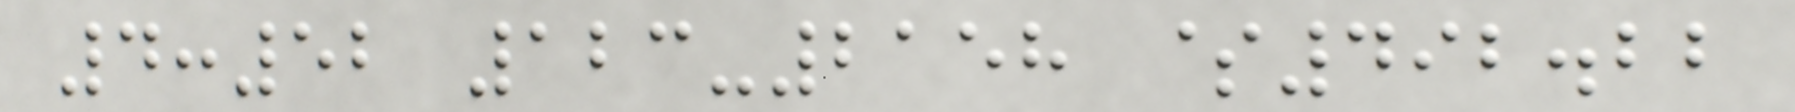4:52 123-2158 $492.22
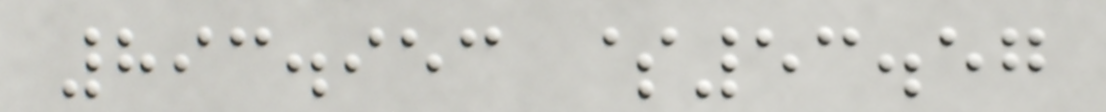893.953 $53.57
